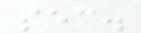sec.
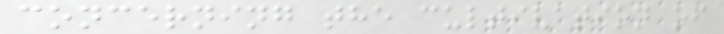concerning the cultivation of
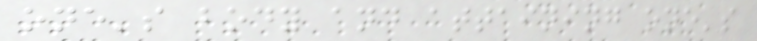one's body and attaining one's
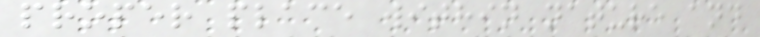proper place within nature and
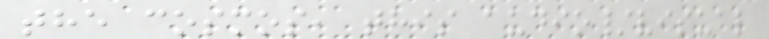the cosmos, this audio/visual
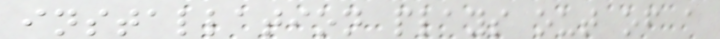installation plays out of a
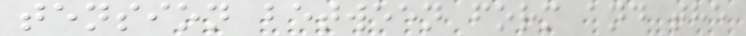tension between form and the
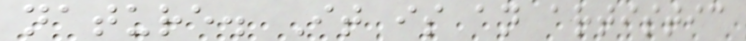nature. It is an artistic
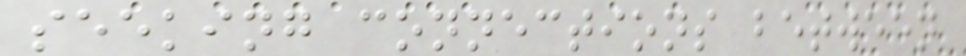seeking connections between
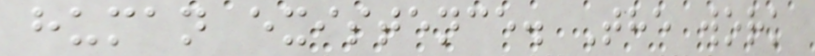human existence. The work
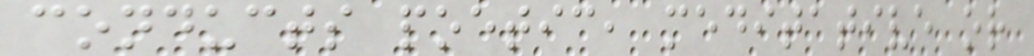conducts poetic, meditative or
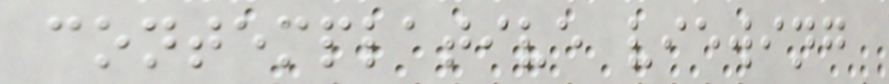contemplative viewing
